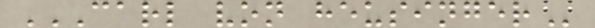CARL VON HEUSINGER
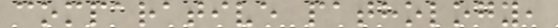comparative pathology,
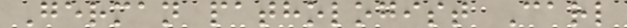German pathologist Carl
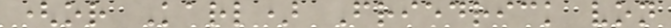(or Karl) Friedrick von
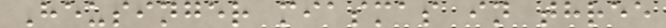Heusinger miasmas in three
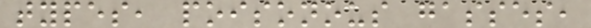types, poisonous gasses,
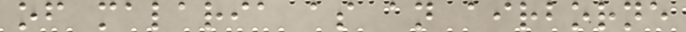of malaria as an airborne
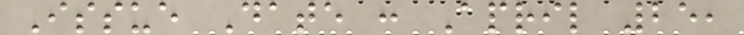Issue Date : April 25,
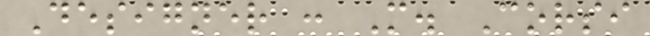Designer : M. Corsi
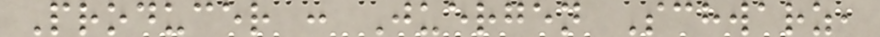Producer : Juergen Schwarz,
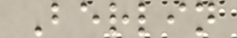Berlin
